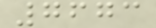7673
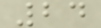24
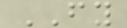FY
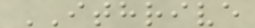ITHRIVE
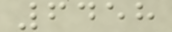6458
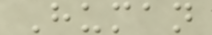Human
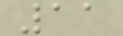11
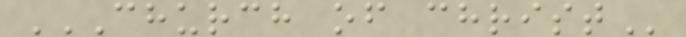CHURCH OF CHRIST
